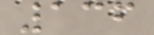136
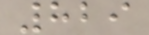829
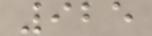925
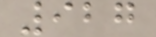927
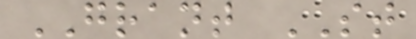GRANT ST
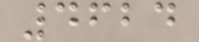4624
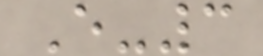E-3
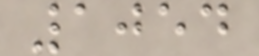1054
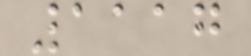1117
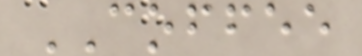COFFEE
